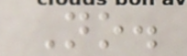No.
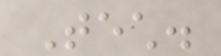Tech.
